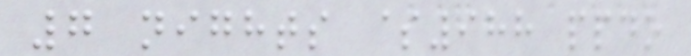7 nights $988 ppdo
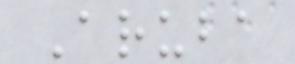Aruba
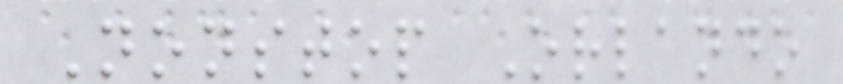Nonstop Orlando
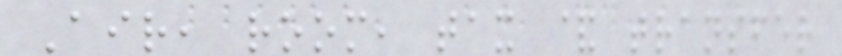Air, room, tax & transfer
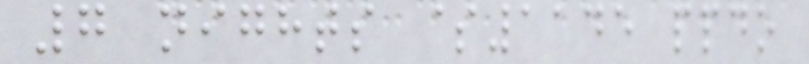7 nights $1145 ppdo
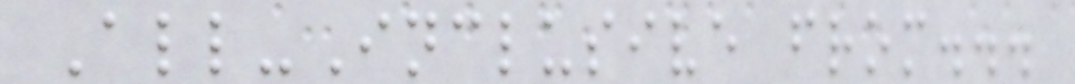All-Inclusive from...
